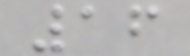16
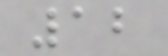12
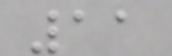11
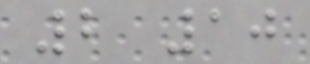2 10
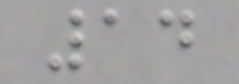14
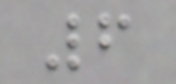6
